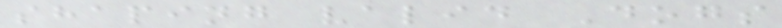shaping valid Dogs
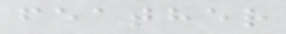feather
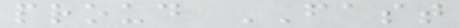proud FAST
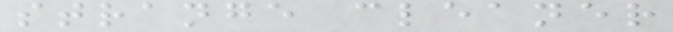strange cleaner
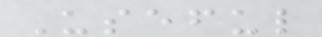Useful
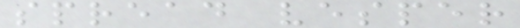spread vesper
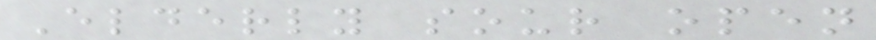Elderly sour open
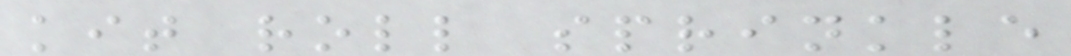kit roll sprinkle
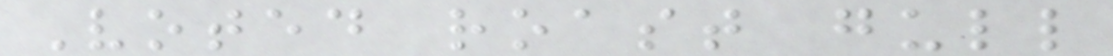Voted roast gull
